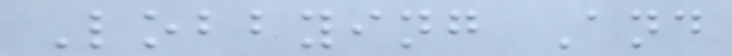Lobbying And
